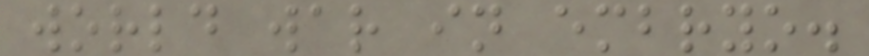world war in embryo.
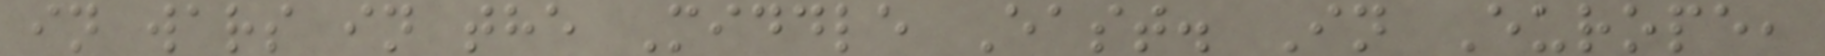in wars in the Middle East. In Europe,
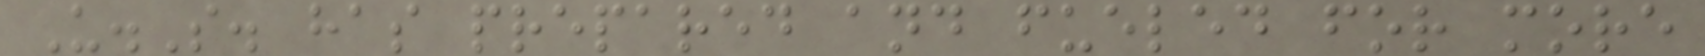U.S. has prepared and fueled for more
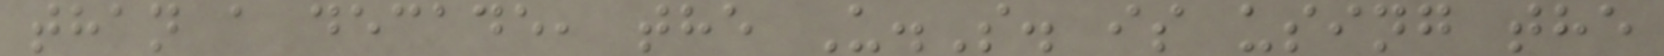than a decade, the U.S. is using the
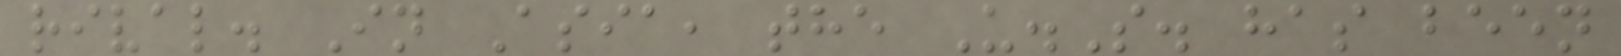rival. In Asia, the U.S. has been
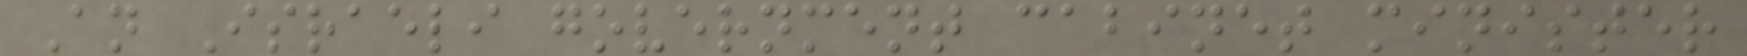An Israeli government cabinet minister
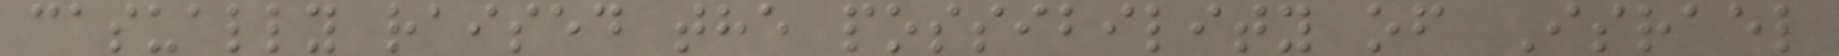casually raised the possibility of Israel
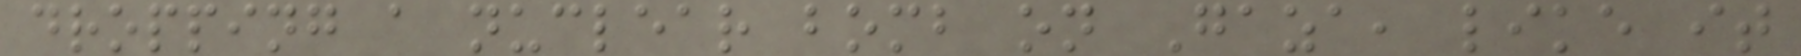dropping a nuclear bomb on Gaza, like it
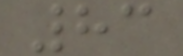83
